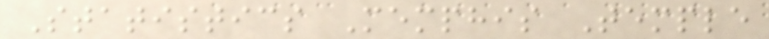Statistics Memphis Temple
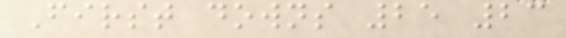First downs 25 23
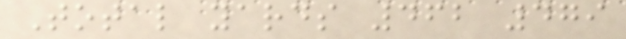Total yards 462 479
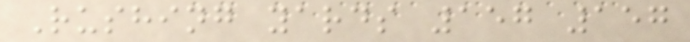Rushing yards 157 157
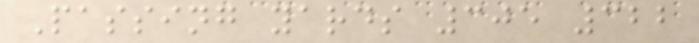Passing yards 305 322
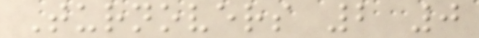Turnovers 2 0
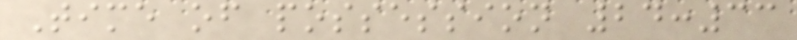Time of possession 24:33
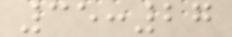35:27
